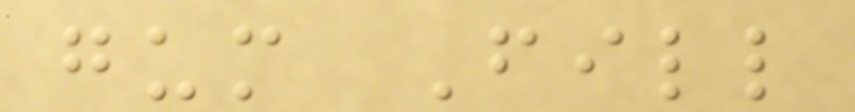gum Fill
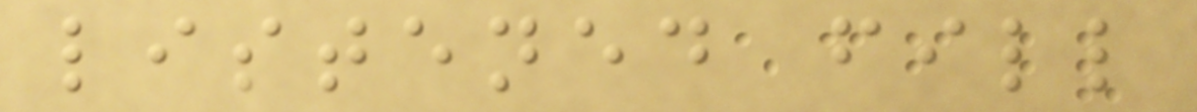listened fill
